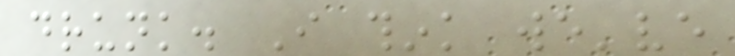drunk. I think we've
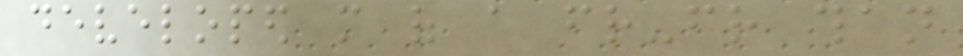developed more of a friend-friend than
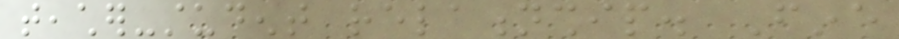teacher-student relationship. Fine
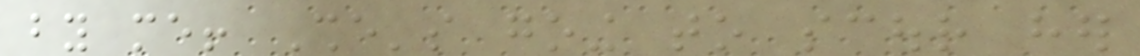by me! She's going to scour her
